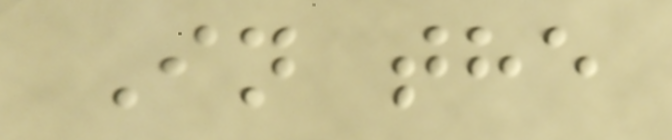In the
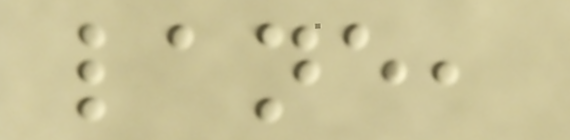lane,
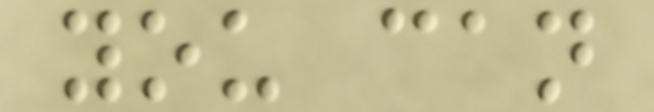you can
